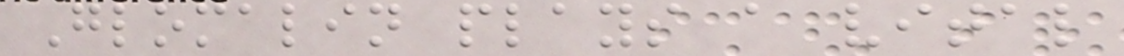Glomalin plays a vital
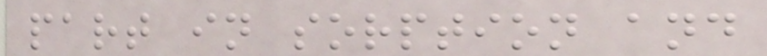part in sorption and
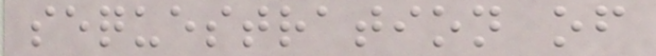sequestration of
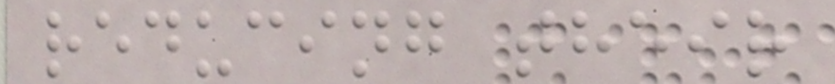reducing their
